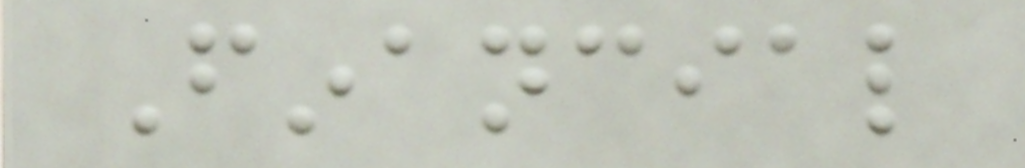Financial
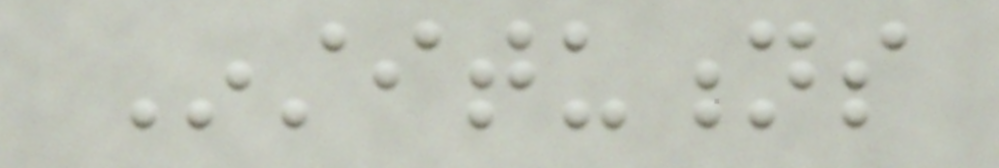Institutions
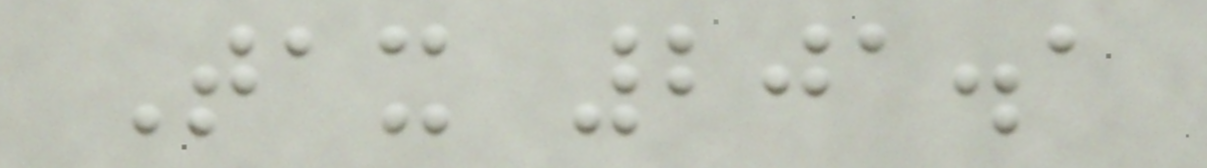Tax 201.1
